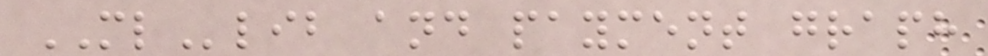MLlib and payment graph
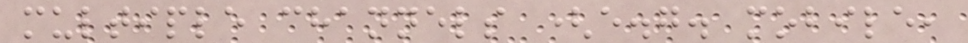multiple channels (e.g. mobile,
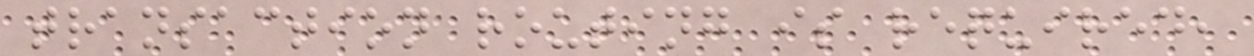transaction routing is required,
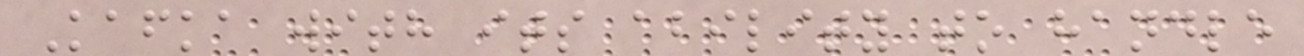Kafka with its ability to handle
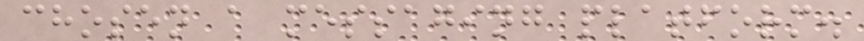chosen a messaging platform.
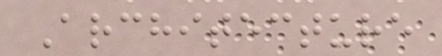Architecture
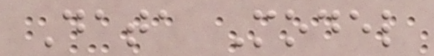Data Model
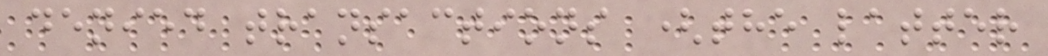denied transactions (the latter
